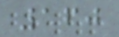160
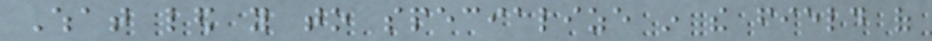What led you to specialize in the field of
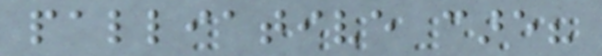palliative care?
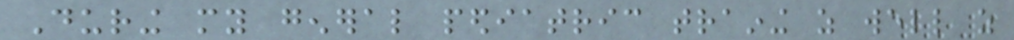During my general pediatric training as well as
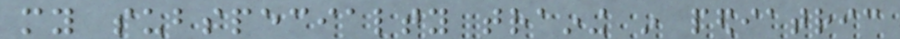my subspecialty training in pediatric
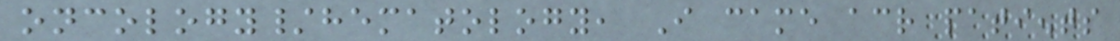oncology/hematology, I came across patients
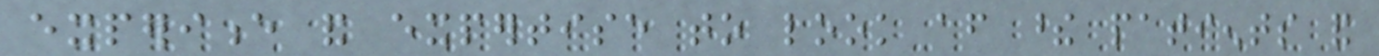experience and expertise to look after these patients and
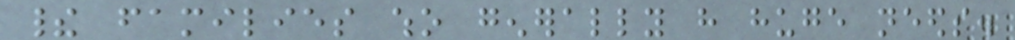their families who generally have huge needs.
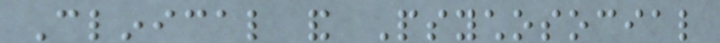Clinical and Psychosocial
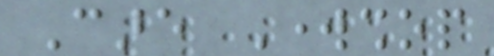Care Workshop
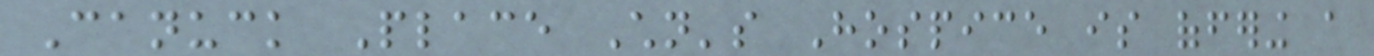Canuck Place Children's Hospice is offering a
